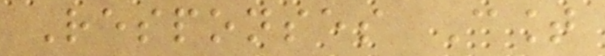Responses Count
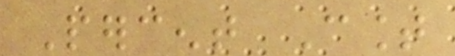Percent Count
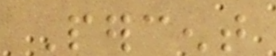Percent
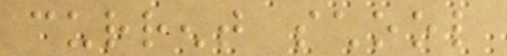current school
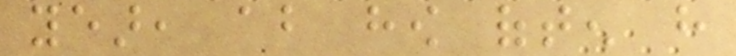year, about how often have
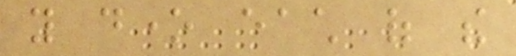you done each of the
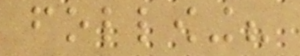following?
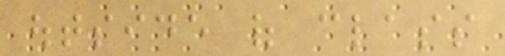outside of class
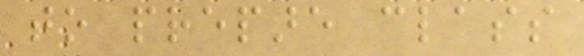to prepare class
